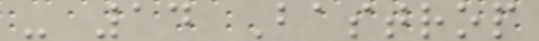- 14 Bastrop
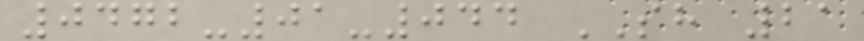0472-01-044 SH 21
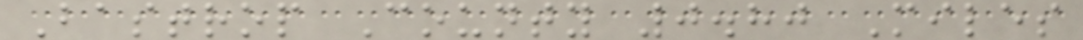Bastrop County 0.80 Miles
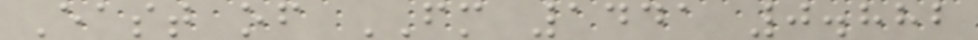East of FM 1441 0.882
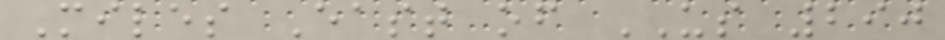Miles East of US 290
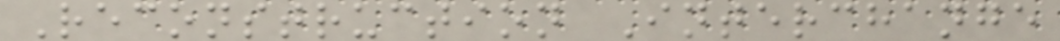Reconstruction Interchange
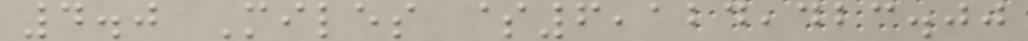4.0 Miles $6,124,423.00
